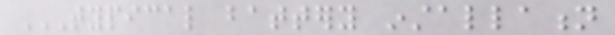TYPICAL BATTERY INSTALLATION
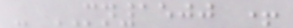- MN1500 +
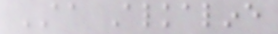AA Alkaline
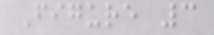Figure 3
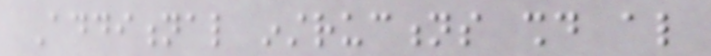Additional instructions should also
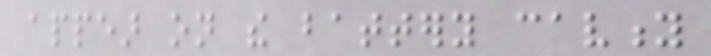appear on the battery cavity
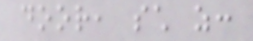door, such as:
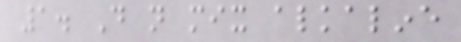1. Do not mix alkaline
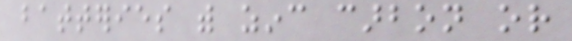batteries with zinc carbon or
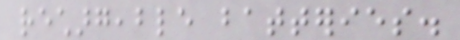rechargeable batteries.
